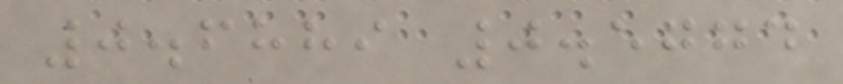0.6889 0.5774
